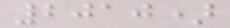2010)
